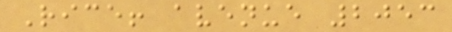Rice! avenue 2053
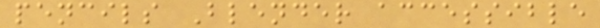pencils Blender accessible
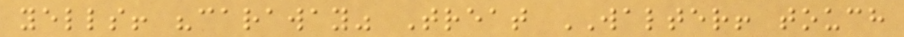yells! "caraway" Treat WALTER! touch
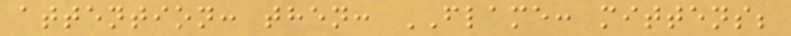attention: then: FLAME: mittens;
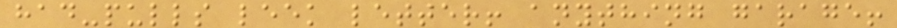had-pulls leek letter! anything garage!
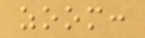zoom:
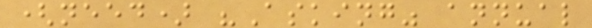(need) "Asking" annual
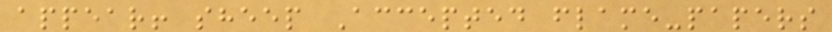appear! sheep Accepted flame-papers
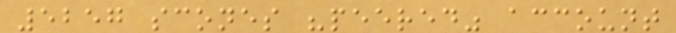5257 scones "peered" account
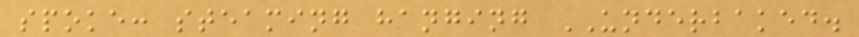spoke: steaming hanging UNDERBAKED.
